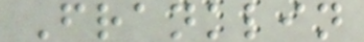Franklin
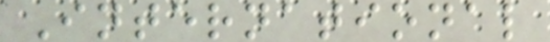International
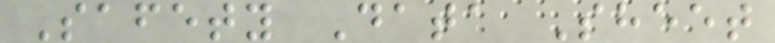Safety Data Sheet
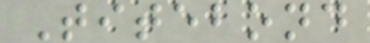Titebond
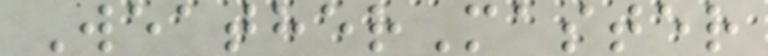WeatherMaster
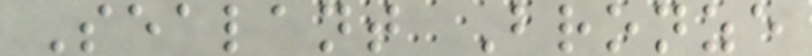Sealant Bronze
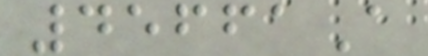45661A
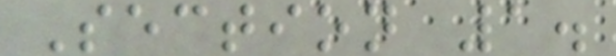Section 1.
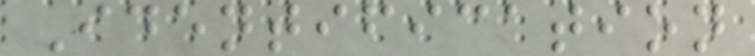Identification
